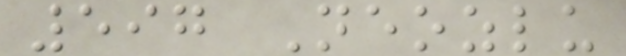597 Neozlu
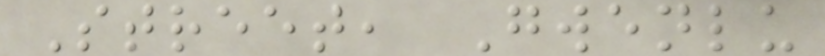Street, Gwenlu
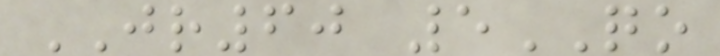JR60 5QO
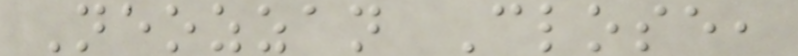Neozzan Close,
